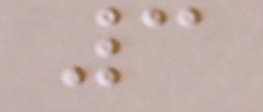3
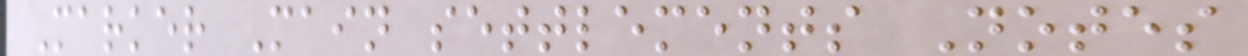Marker Main settlements Notes
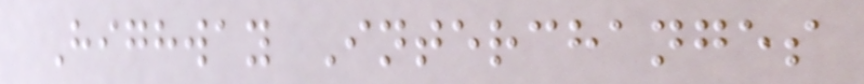Highway Interchanges
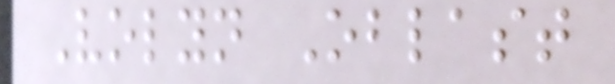Volyn Oblast
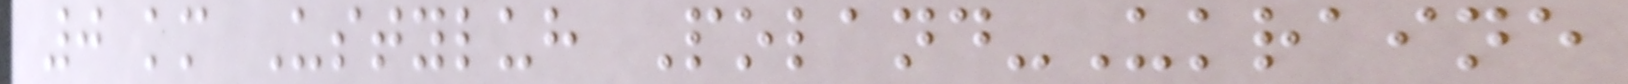0 km Ustyluh Poland-Ukraine
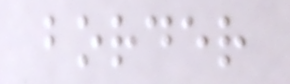border
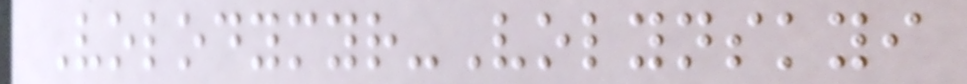Volodymyr-Volynskyi
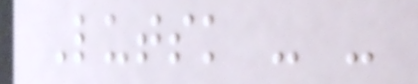Lutsk - -
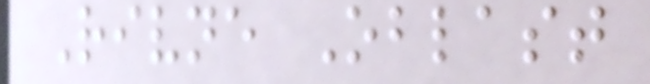Rivne Oblast
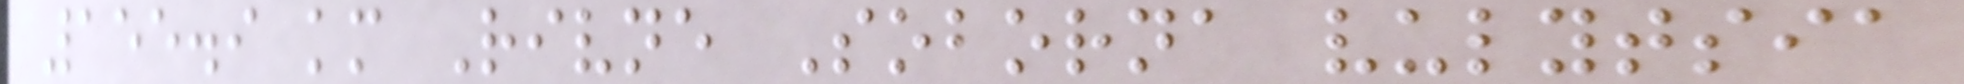155.9 km Rivne Soborna vulytsia
